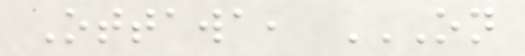Ottawa, ON
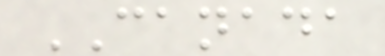CANADA
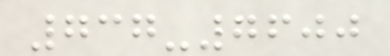737-7600
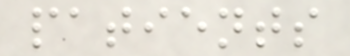patients
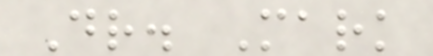Dr. Mark
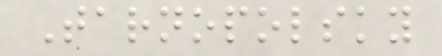Tarnopolsky
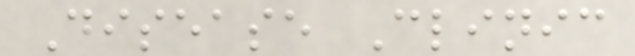Disease Clinic
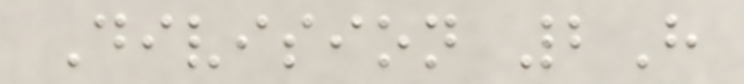Division 2H
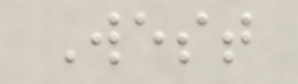West
